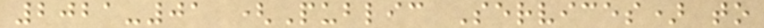2021-01 (Public Services) to
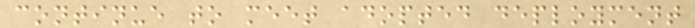continue to meet adopted deployment
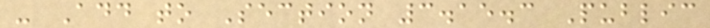- Add to Section 3.15.3 Public
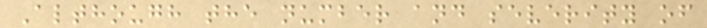Although the number and severity of
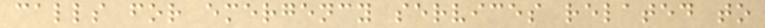calls for emergency services related to
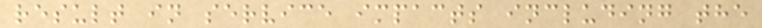result in service impacts including the
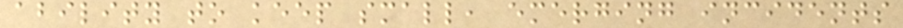ability to keep small, emerging incidents
